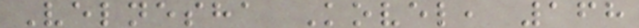Velnesha Kovel, 168
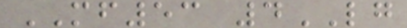MF53 4LG
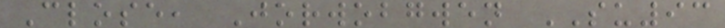Close, Jorwobgwen SU93
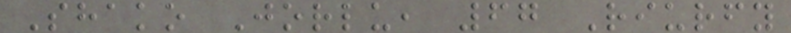Shako Jorlu, 67 Riurfy
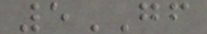5GF
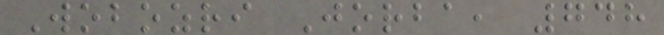Wobozri Jorba, 748
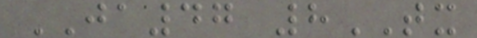JA47 8TX
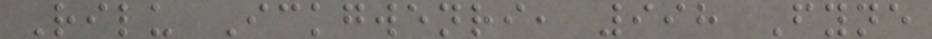Rilu Ickgwenri, 998 Fyne
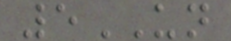5UN
